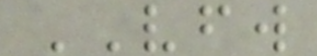VFW
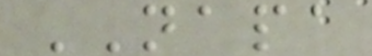NAPA
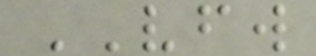VFW
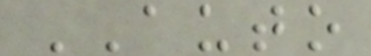AUTO
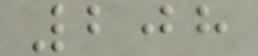208
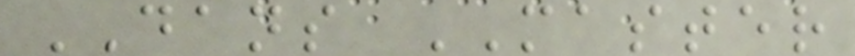DANS MASTER
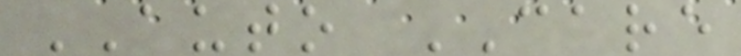AUTO CARE
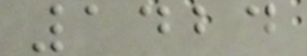1424
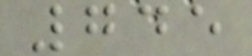745
